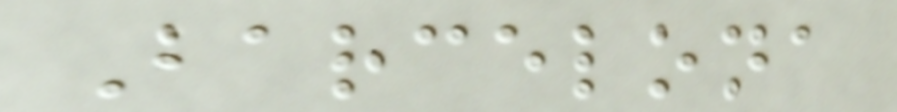Barcelona
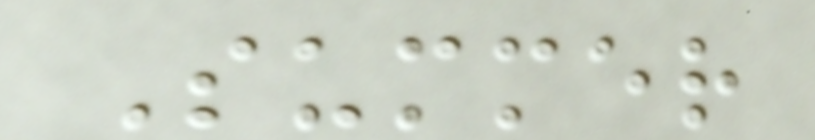Summer
